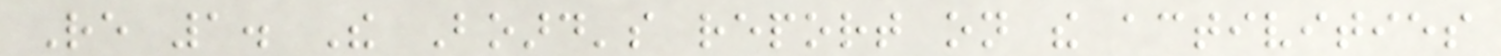Re 1. The Board's report on the activities
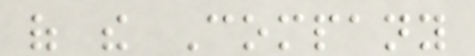of the Company
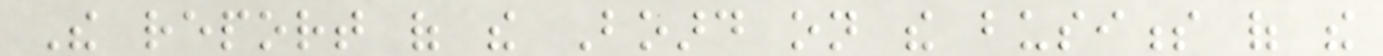The report of the Board on the business of the
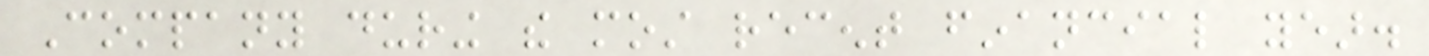Company during the most recent financial year.
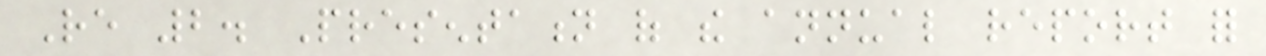Re 2. Presentation of the annual report for
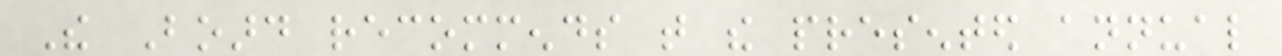The Board recommends that the presented annual
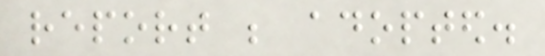report be adopted.
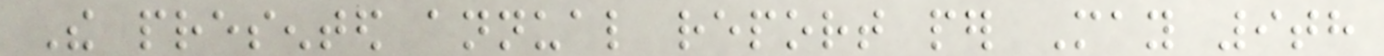The presented annual report per May 9th
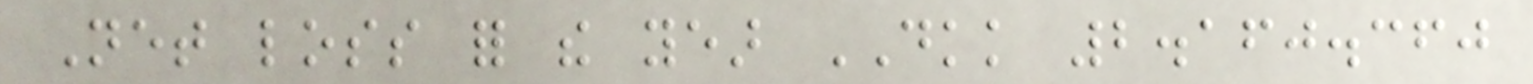Net loss for the year DKK 2.160.360
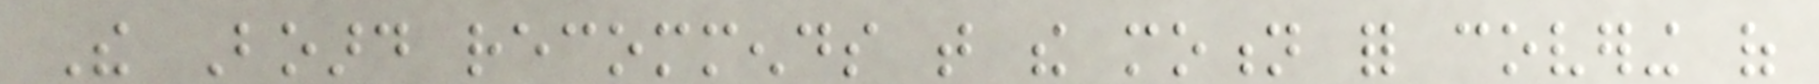The Board recommends that the motion for covering of
